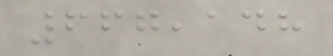667,148
